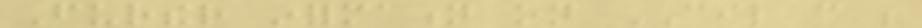Further information on CIL can be
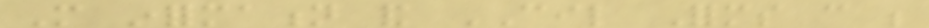More information and CIL Forms can be
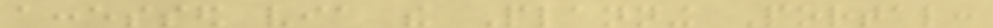accessed via the Planning Portal:
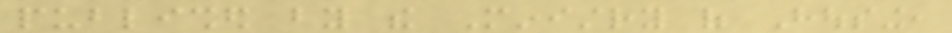published by the Ministry of Housing,
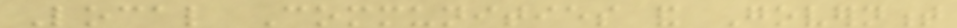Local Communities and Government
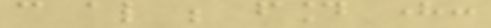can also be found here:
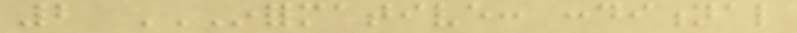2 INFORMATIVE: CONDITIONAL
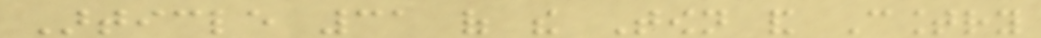Article 31 of the Town and Country
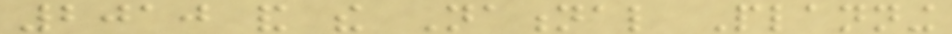2010 and the National Planning
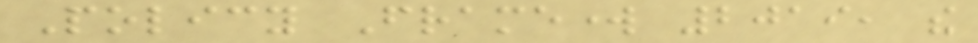Policy Framework 2019, the
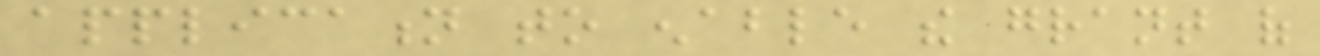application to enable the grant of
